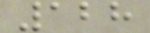128
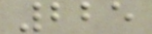225
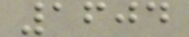1604
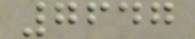7647
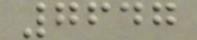7647
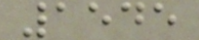1545
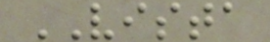VISTA
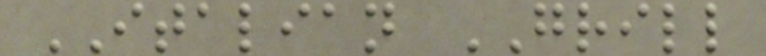ITALIAN GRILL
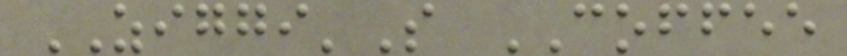ZIGGI'S COFFEE
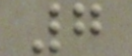7
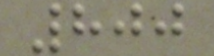800
